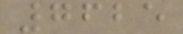7625
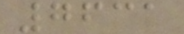7631
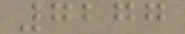7277
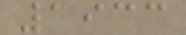1933
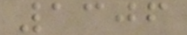1306
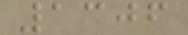1306
